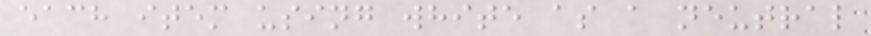each item using white as a neutral
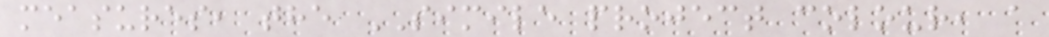measures, the SIMILE project colour, a
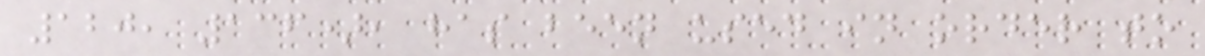120, 136), has been used in order to
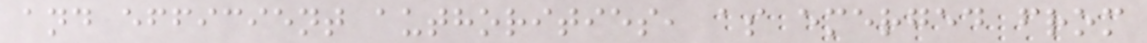and efficient authorities, as emerged from
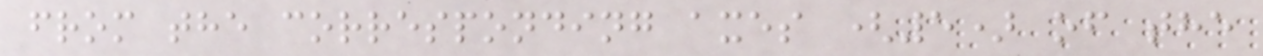from the corresponding axes (5) of the
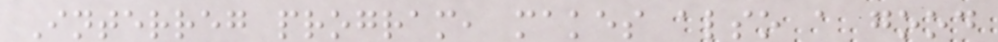Interreg program, makes also a good
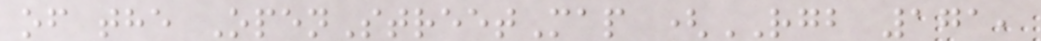of the OpenStreetMap (RGB 171,
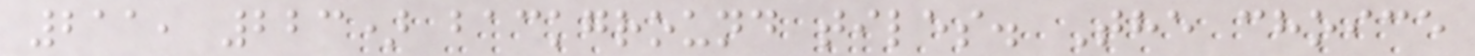211, 223) background tiles. The choice
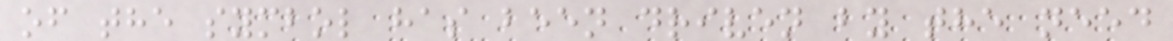of the symbol has been driven by the need
